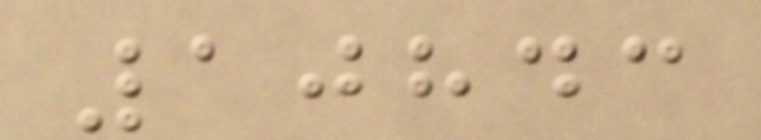10843
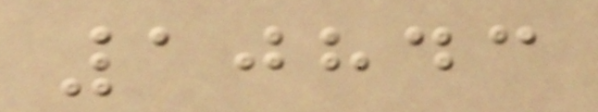10843
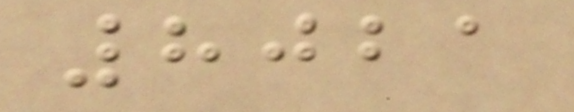8021
